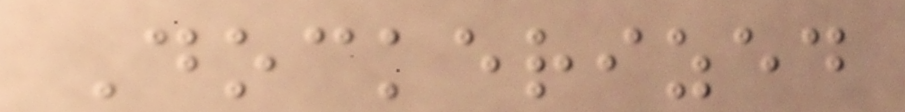Dockerized
